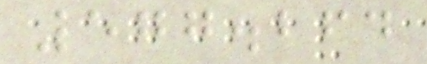577.264
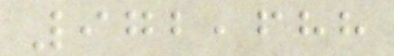972,688
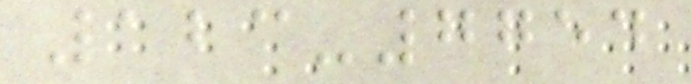123-7754
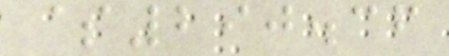$290.36
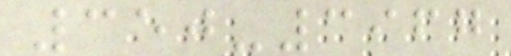350-3967
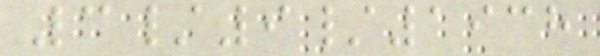3/9/1938
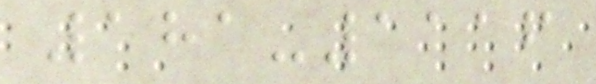181-1116
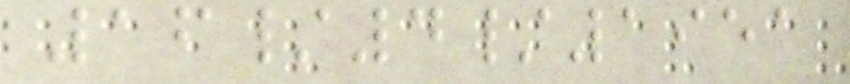16/4/1951
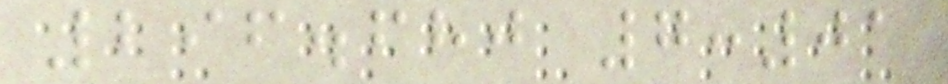296.680 7:01
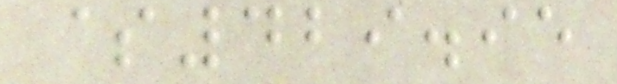$429.95
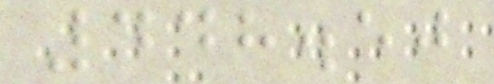448.50
